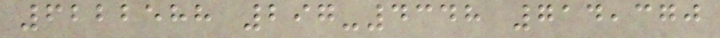6222588 297-4348 714,370
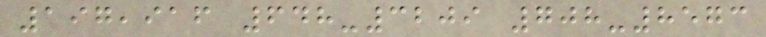197,916 648-3209 708-8573
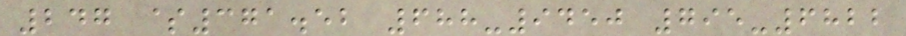247 $371.52 688-9450 795-6822
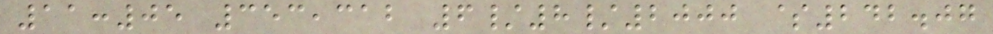11:05 353,312 6/8/2000 $242.07
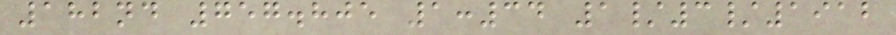182nd 757.805 1:34 1/3/1912
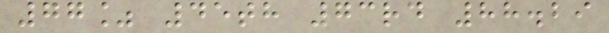77% 45th 73rd 88.29
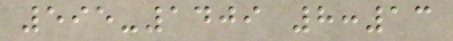595-1409 8:13
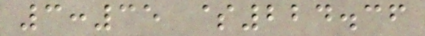3:35 $224.36
